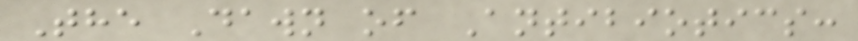The Dawn of Antibiotics:
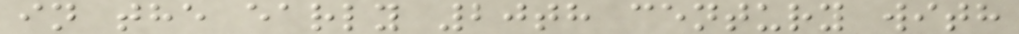in the early 20th century with
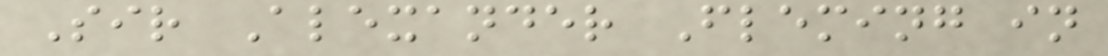Sir Alexander Fleming in
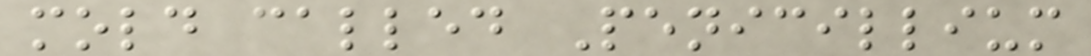mold called Penicillium
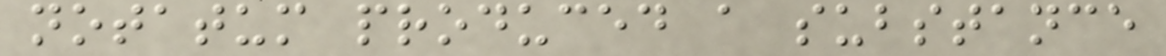notatum produced a substance
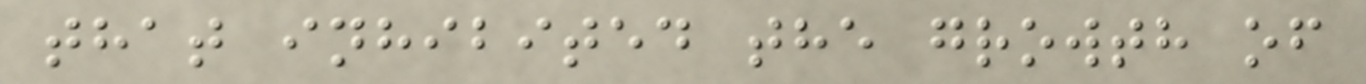that inhibited the growth of
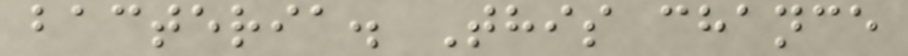bacteria. This chance
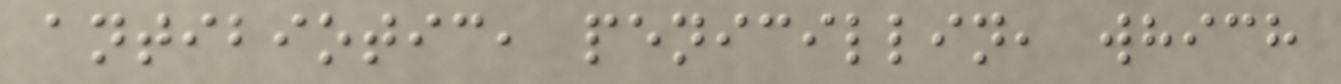antibiotic, penicillin, which
